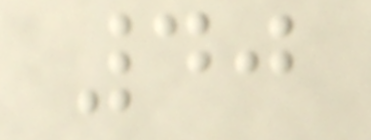40
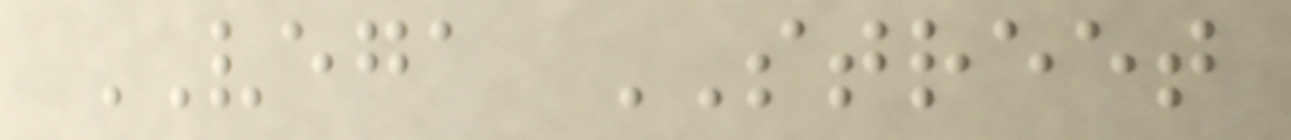VEGA STREET
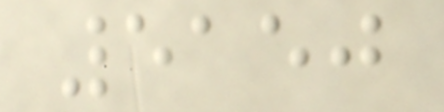5150
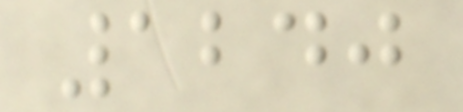1240
